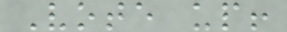Vote up!
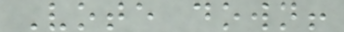Vote down!
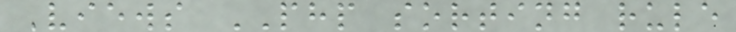Views PHP sorting rule
